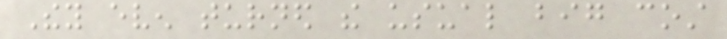They even turned the usual big cost
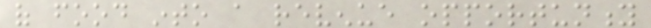of food into a revenue opportunity
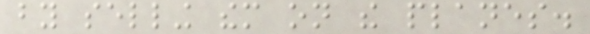by selling them on the planes.
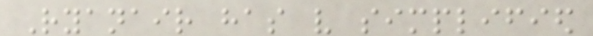Ryanair has very simplified
